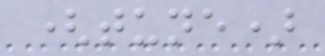(tune)
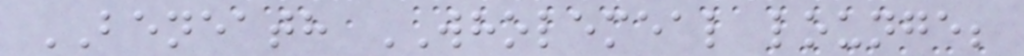BENEATH WHOLEMEAL lounge;
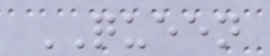QUEEN
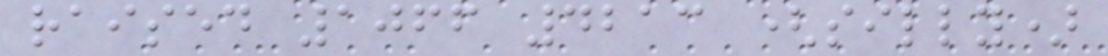raised 1066 4213 (silly)
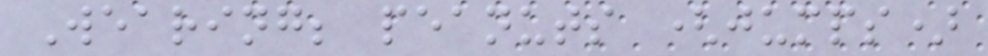Wearing; peanuts (jumps)
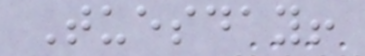Tuesday!
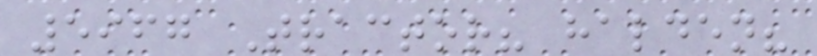5967 Tractor? halden?
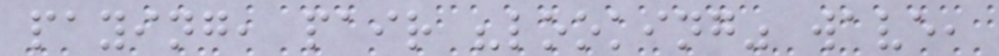paying, pair "looking" wave,
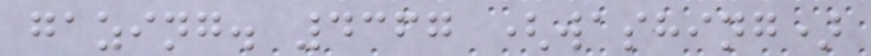gazing. 4367 (washing)
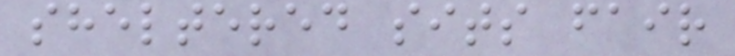sheltered sits fair
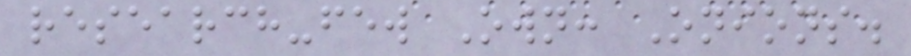research-few Own: Onions.
